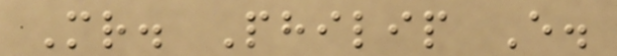Mr. Philip E.
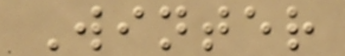Winter
